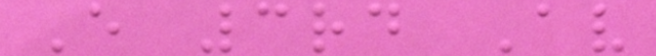E 3rd Av
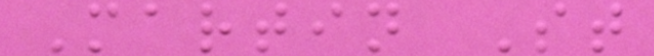Martin St
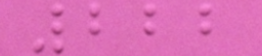222
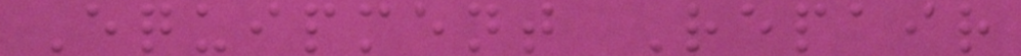Equipment Repair
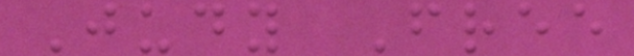Judy Free
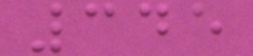345
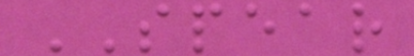SPEAR
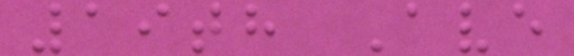19th Ave
